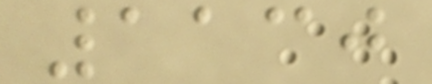1130
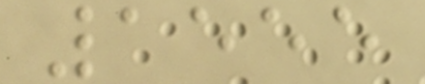1555
